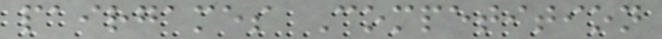pairgames Competition
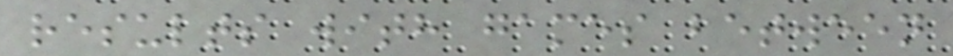results with games between
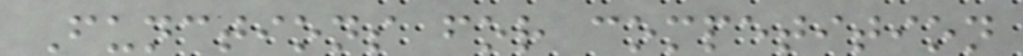Functions for competition
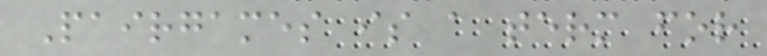Pairgames is a term for
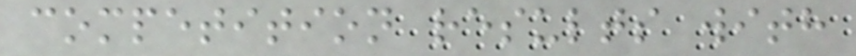competition results with
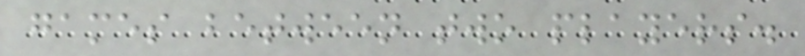games between two players.
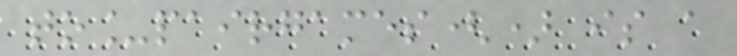to_pairgames() is a
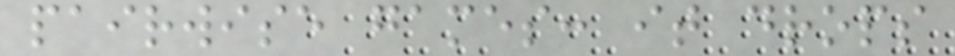pairwise games: it drops
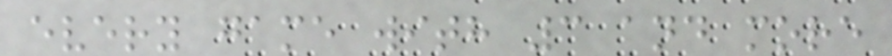every game with 3 and more
